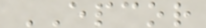EPCOR
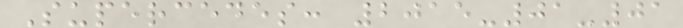Supercedes: 2015-01-01
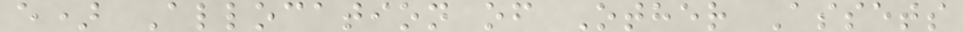e) Allocation of Other Assets
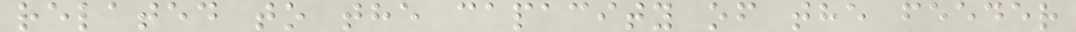related to the capacity of the feeder
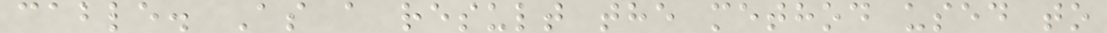cable. As a result the method used to
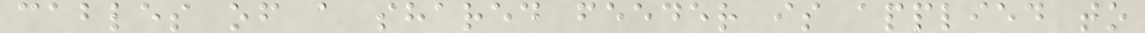cables of a shared feeder is applied to
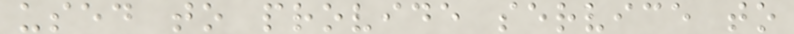used to provide service to
